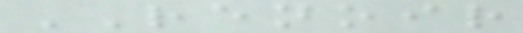RENOIR
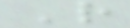R
